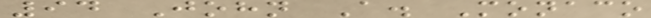94 John A. Monaco
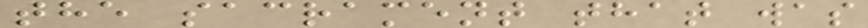the sacrament that was
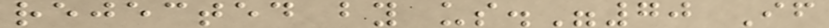rejected by us."70 If
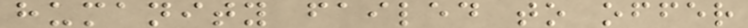humanity failed to offer
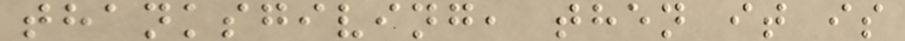thanksgiving, then it is
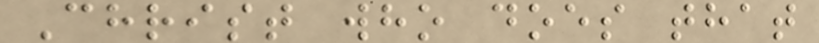Christ who does that
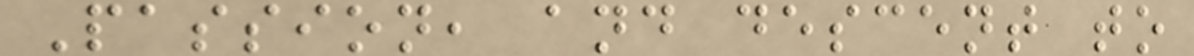Passion, and descent to
